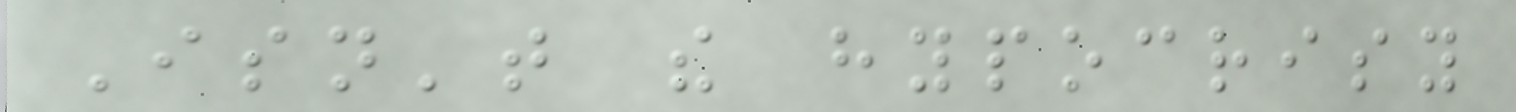Isn't the hypocrisy
